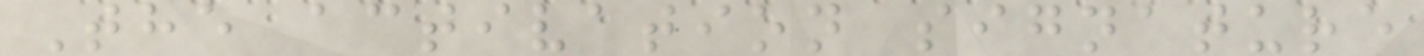The activation signature
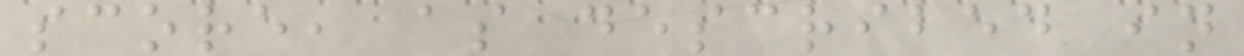score, as described in
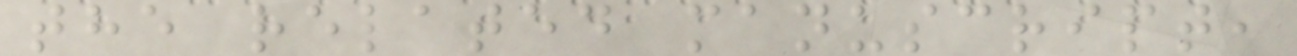the related manuscript,
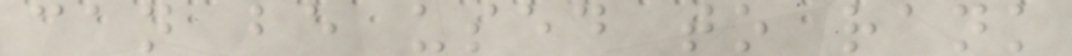can be used to rank
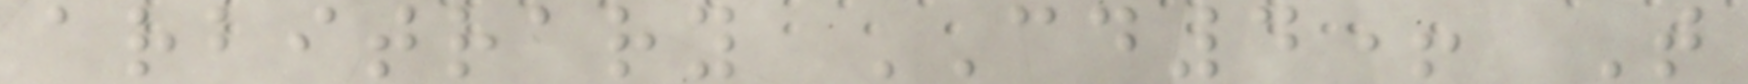arbitrary CD4+ T
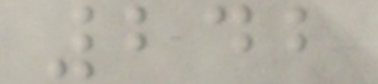242
